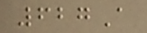627A
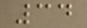34
